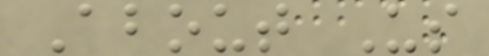About Us
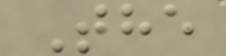The
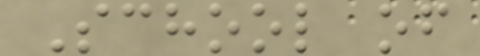School of
